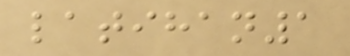latihan1
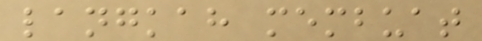langkah membuat
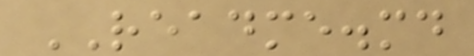README.md
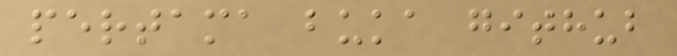pertama buka github
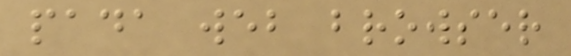pada web browser
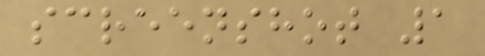screenshot 1
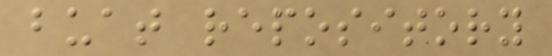buat repository
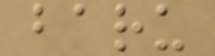baru
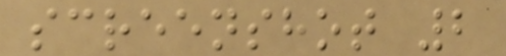screenshot 2
